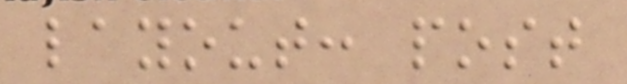layout: post
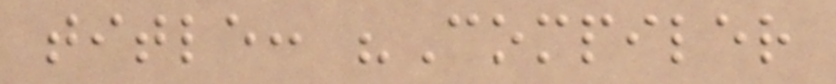title: "Compiler
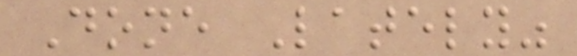Done Lately"
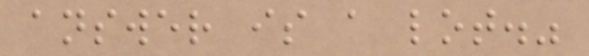answer is a lot."
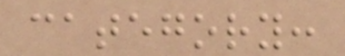category:
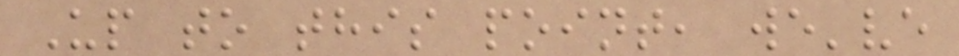Up to this point, we've
